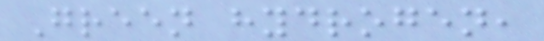Green hydrogen,
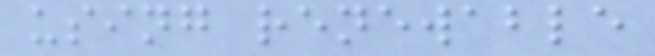using renewable
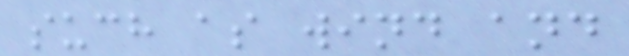such as wind and
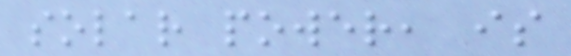solar power, is
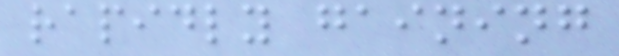rapidly gaining
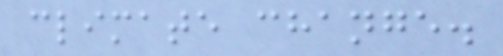climate change.
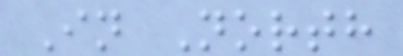In North
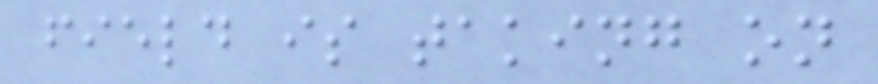field is taking on
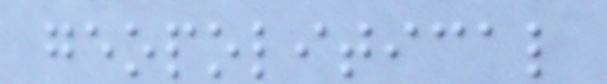geopolitical
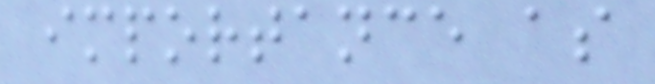importance as
